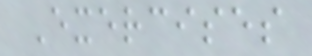Exercises
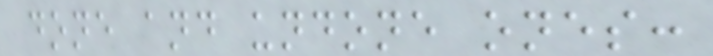done and undone ones:
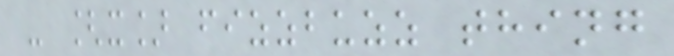- [x] fizzbuzz thing
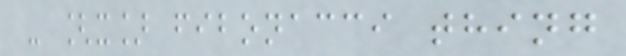- [x] fibonacci thing
